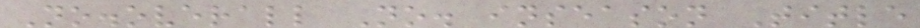No.overall No. inseason Title
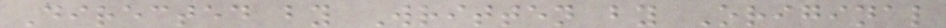Directed by Written by Original
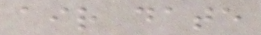air date
